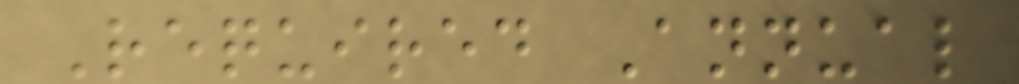Required Annual
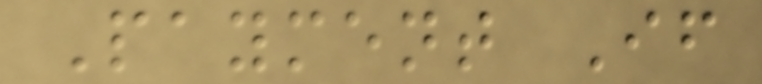Payment If
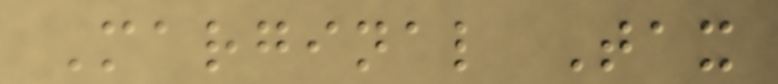Marginal Tax
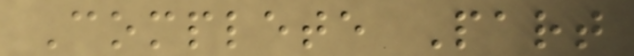Complete Part
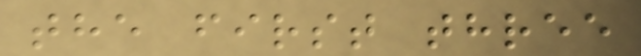the first three
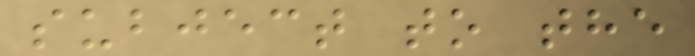subject to the
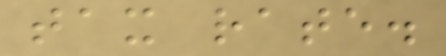tax rate.
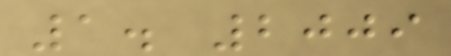1. 2009
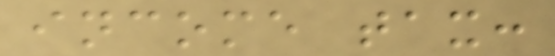income tax:
